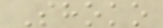Shoko
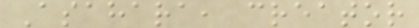Asahara, creator
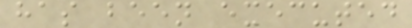has been executed
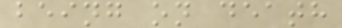being on death
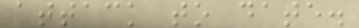attack to date.
